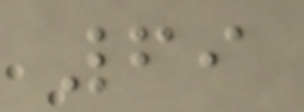69
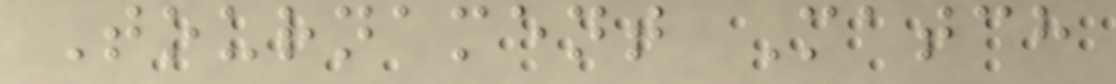Tournament Match
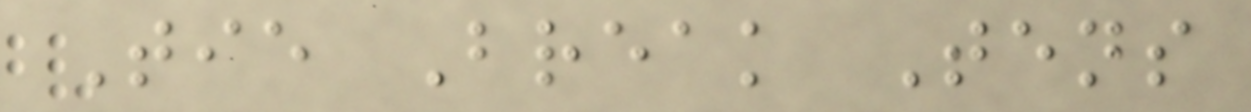Tie Break Tens
